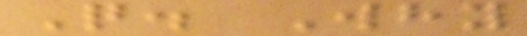Q. Why
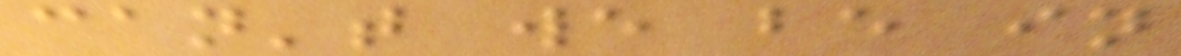can't we be in
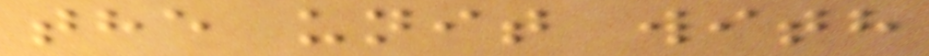the unit with
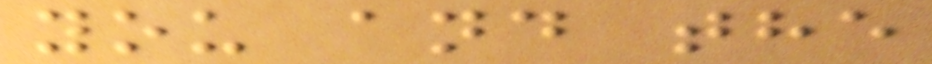you and the
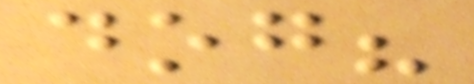dog?
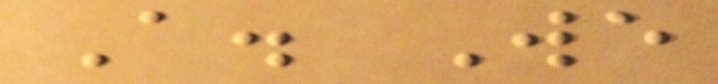A. We
